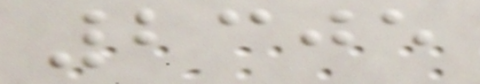2305
